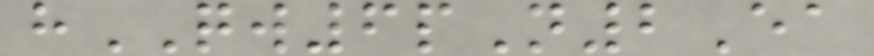hQW6pN2Ea
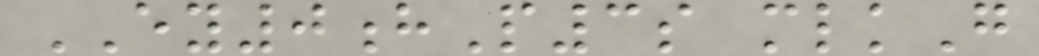EY0hP3s mlkG
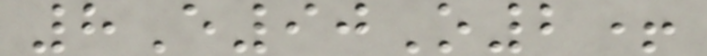8E90O2+
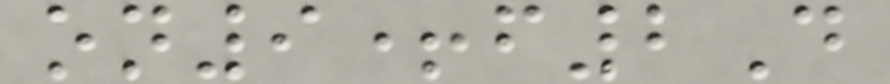on9+f2D
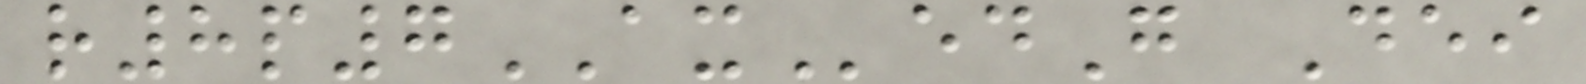r8p7AXedG Dei
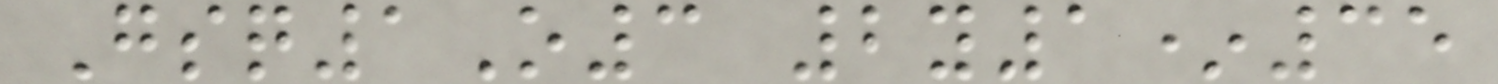Gsq1O3 2y1*35
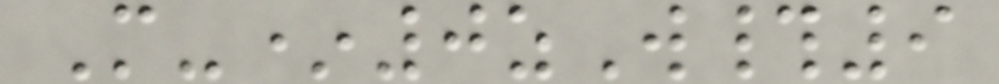M-*0zW#9
